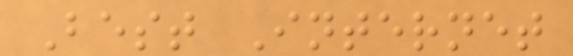Best Internet
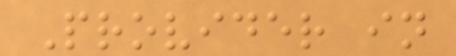Provider in
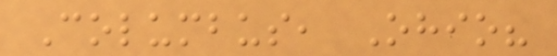Columbus, Ohio?
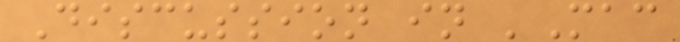Discussion in 'Mac
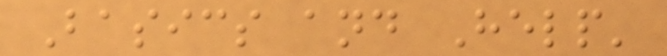Basics and Help'
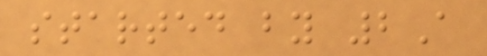started by 2A
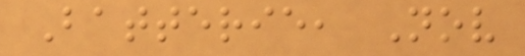Batterie, Nov
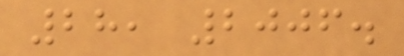28, 2006.
